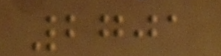2701
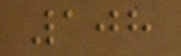108
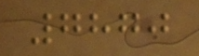7870
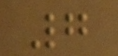7
